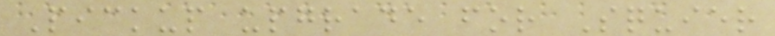Pickup upgrade for Squier
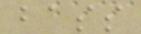bass
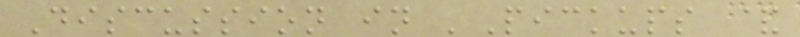Discussion in 'Pickups &
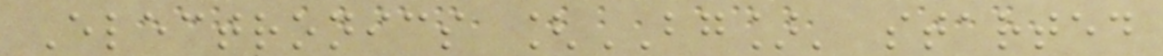Electronics [BG]' started
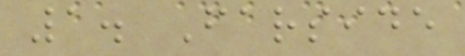1. Farside
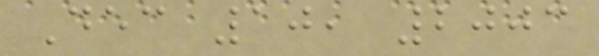Dec 10, 2003
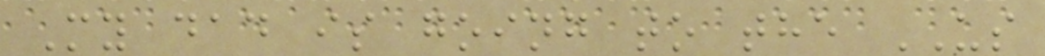My dad is going to the US
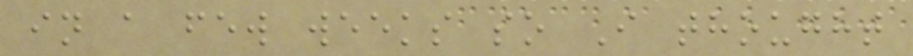in a few weeks so I thought
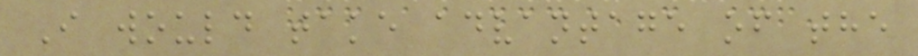I would take advantage of the
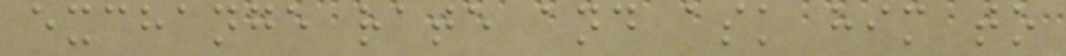exchange rate and ask him to
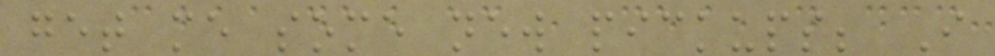get me some new pickups; I
